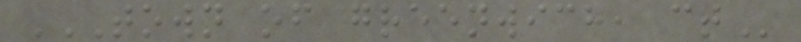TOWN OF GREENWICH, CT
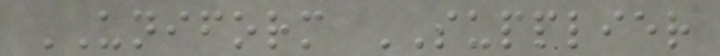UNIFORM SUPPLIER
